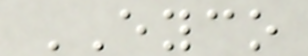EYCO
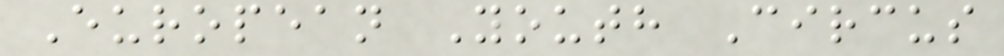European Youth Circus
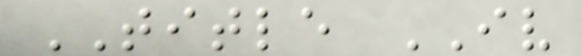TITLE IV
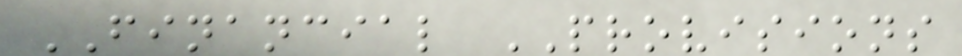FINANCIAL PROVISIONS
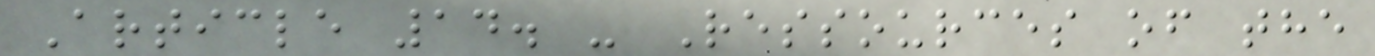Article 14. - Ressources of the
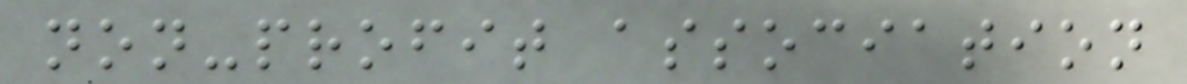non-profit association
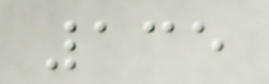135
